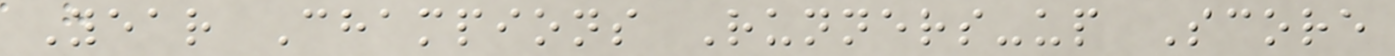Year Champions Runners-up Score
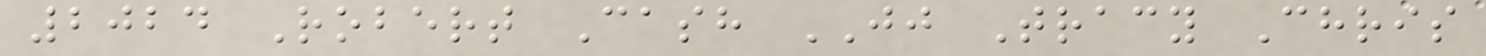2024 Robert Cash JJ Tracy Chris
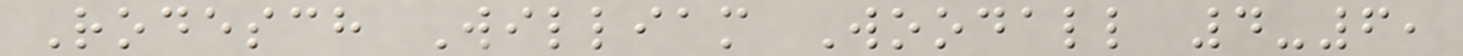Rodesch William Woodall 4-6,
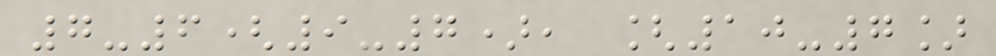7-6(9-7), [10-7]
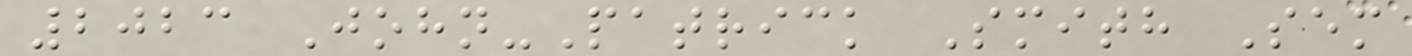2023 John-Patrick Smith Sem
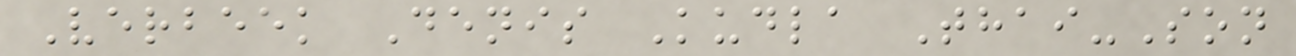Verbeek Denis Kudla Thai-Son
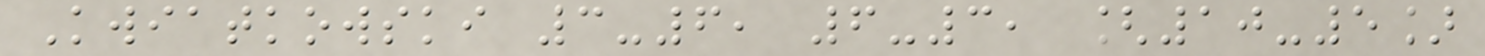Kwiatkowski 3-6, 6-3, [10-5]
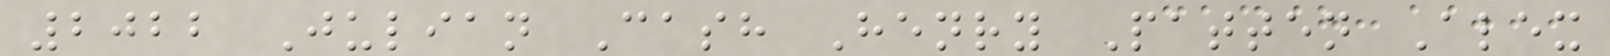2022 Julian Cash Henry Patten Alex
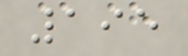195
